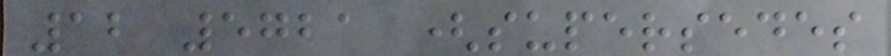12 5721 (supersedes
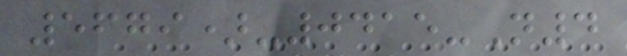5679)-0415-N4
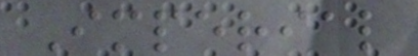Imperial
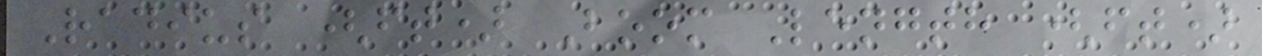Radius (ft) Boom Length (ft)
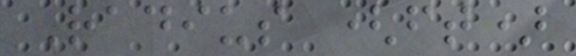Radius (ft)
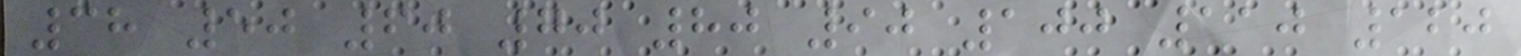38 50 60 70 80 90 100 110 120
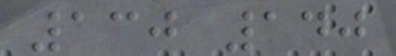130 140
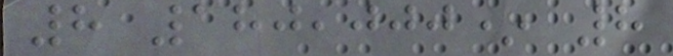8 180,000* 8
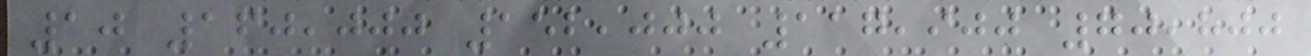10 160,000 152,000 117,900 70,800
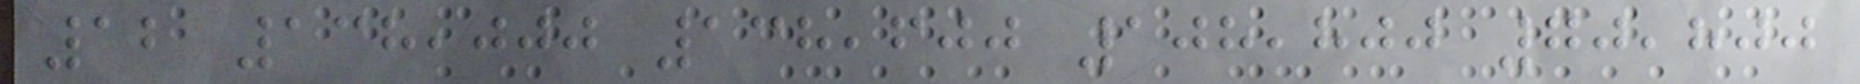12 138,000 138,600 108,800 70,800
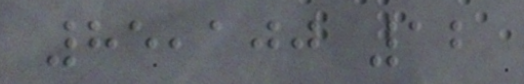85,100 12
